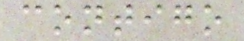contigo
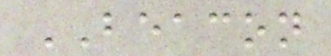BEACON
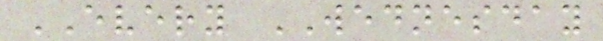EVERY WEDNESDAY
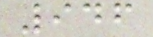946
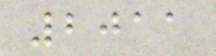2011
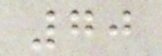70
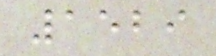1529
